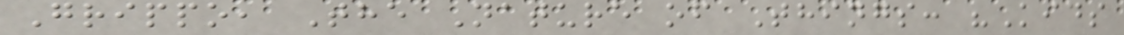Grippo, The Nature of Things: "Kids
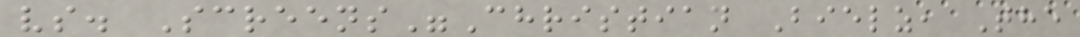vs. Screens"Christian Bielz, The
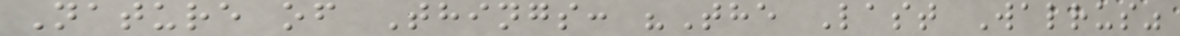Nature of Things: "The Last Walrus"
